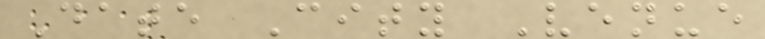Date City Venue
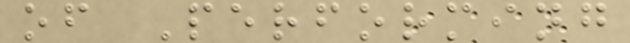of Performing
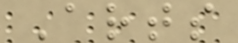Arts
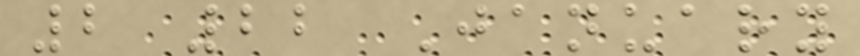2 22 January
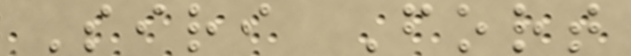Siri Fort
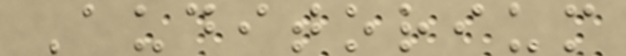Auditorium
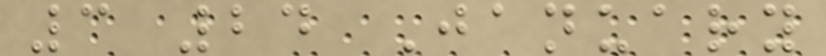3 24 January
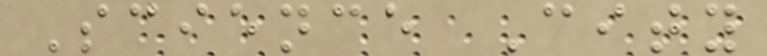Science City
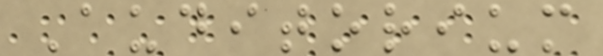Auditorium
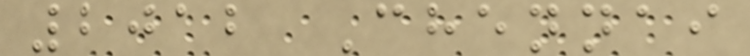2012 Chennai
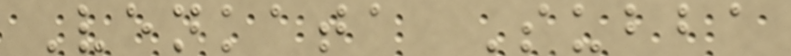Venkata Subba
